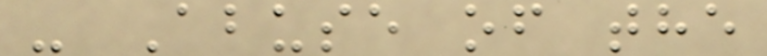- Abuse of the
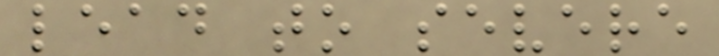lead to severe
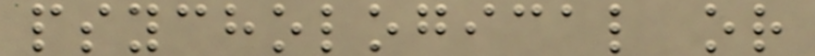psychological or
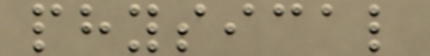physical
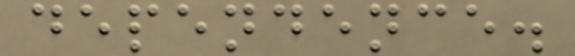dependence.
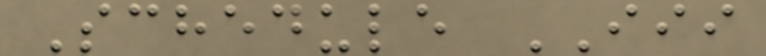Schedule III
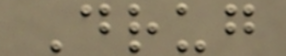Drug
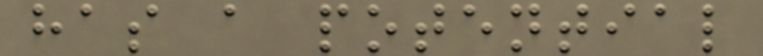has a potential
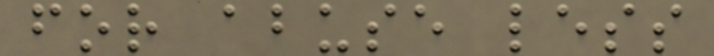for abuse less
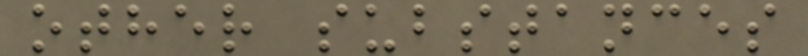other substances
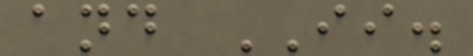and II.
